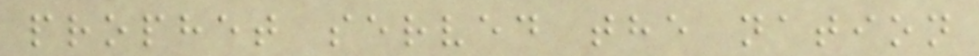prophet served the nation
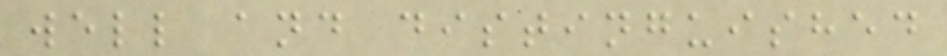well and distinguished
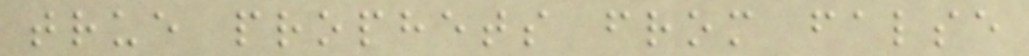true prophets from false
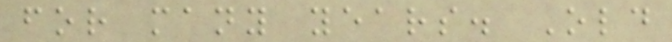for many years. Old
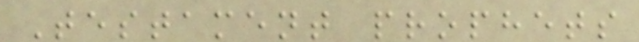Testament prophets
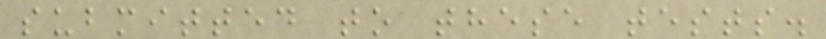submitted to these tests.
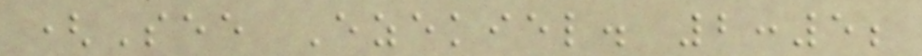(See Ezekiel. 2:5;
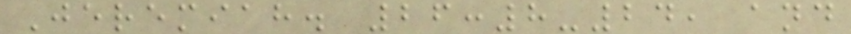Jeremiah. 26:8-24, and
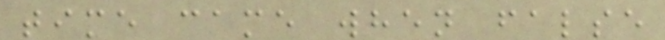time came when false
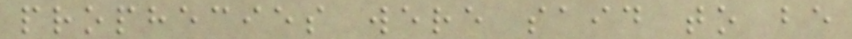prophecies were said to be
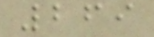269
